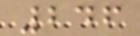246
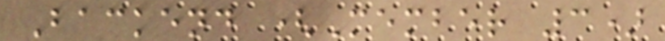Backend (Member 3)
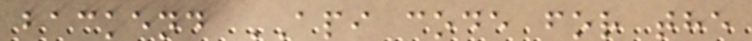backend API code for the
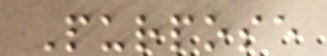Purpose
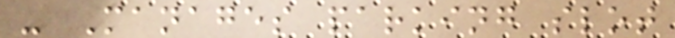- Manages parking slot
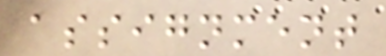assignment
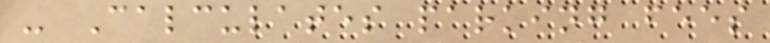- Calculates parking fees
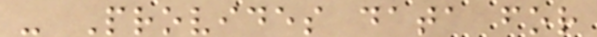- Provides data for
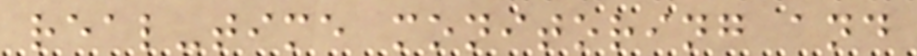real-time monitoring and
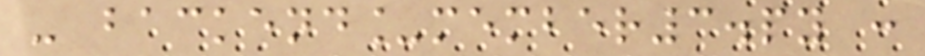- backend_member3.py :
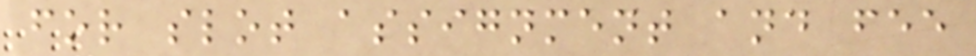for slot assignment and fee
